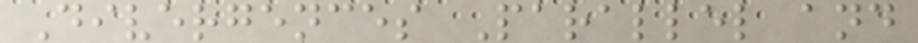Divergences Parallel and
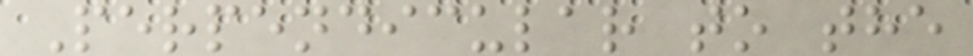Perpendicular to the
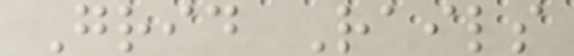Grid Rails
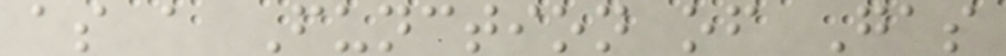as a Function of Gas
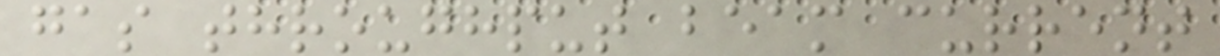gas throughput beam current
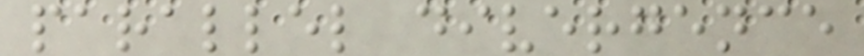parallel divergence
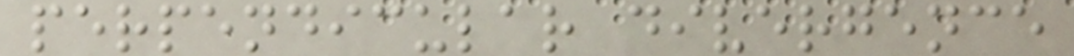perpendicular divergence
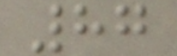87
